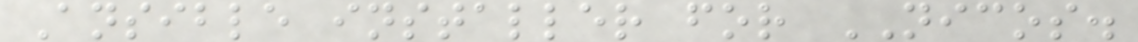Ansible installer for NICOS.
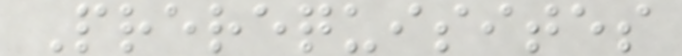Prerequisites
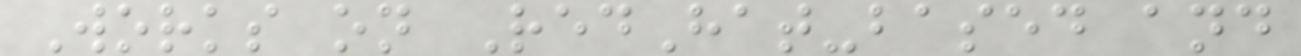Works on RedHat-based and
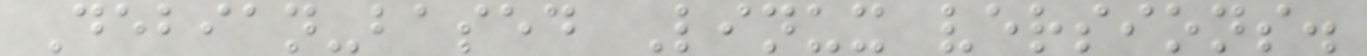Debian-based Linux versions.
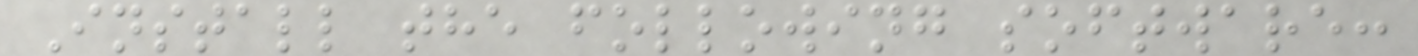Install the following software:
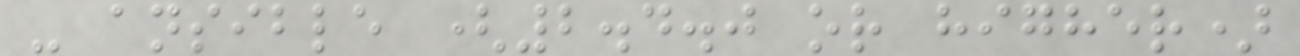- ansible (2.4.0 or higher)
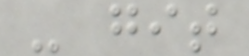- git
